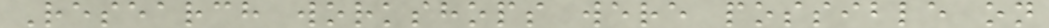Research workshops were possible on
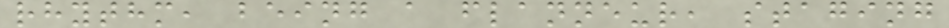rhythm, being a flanneur, staging
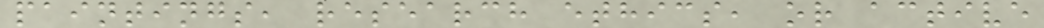paintings, research ethics, or active
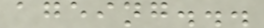ageing...
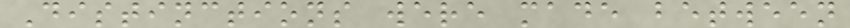Distinctions were made between
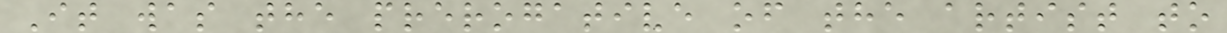It was the prerogative of the artist to
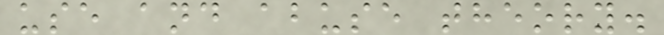use and abuse theory.
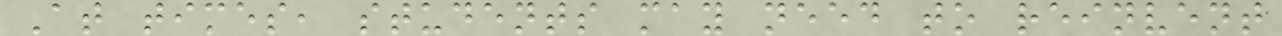At times, students may need to reinvent
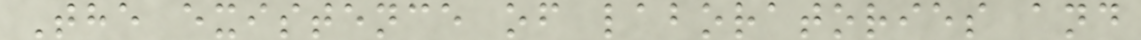The existence of laboratories and
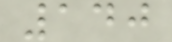140
